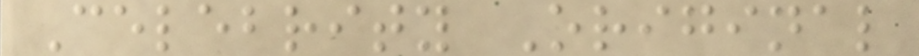Celebrity Original
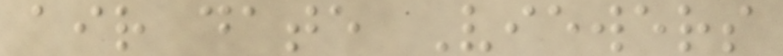air date Viewers
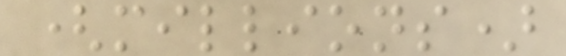(millions)
